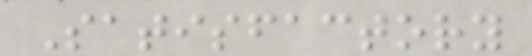Satisfactory
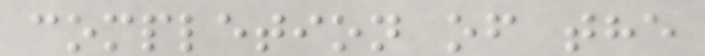completion of the
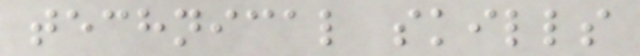technical skills
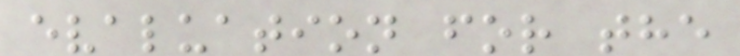evaluation for the
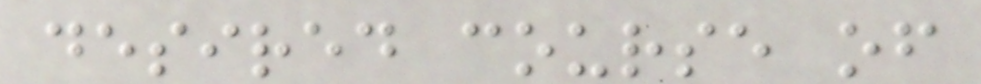desired course of
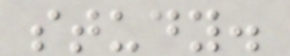study.
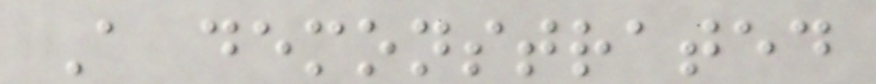A demonstrated
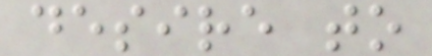desire to
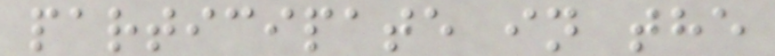participate in the
